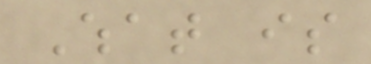What is
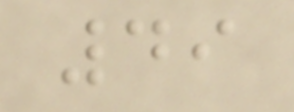49
